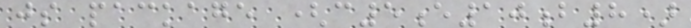js package (c5e10b8)
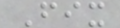Fix
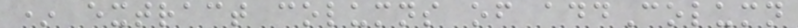* extract columns of addColumn
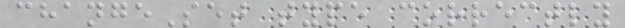changeSet type correctly
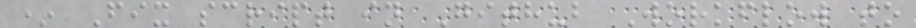* Fix script in Github Workflow to
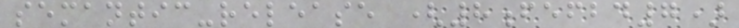semantic-release (8fefbd7)
